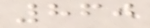860
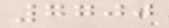7700
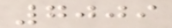7009
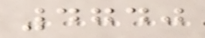4740
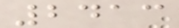2413
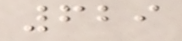629
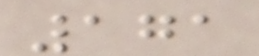171
